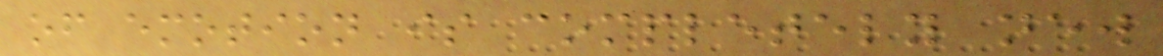of emotion is completely new
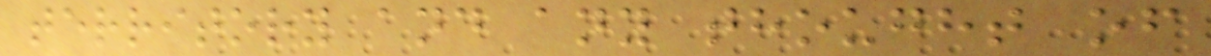territory and any thought of
